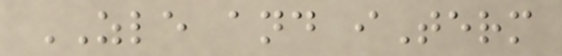ZLE and iTerm
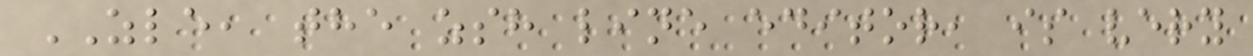ZLE, the zsh line editor, is very
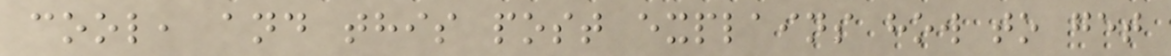cool, and this post explains how to get
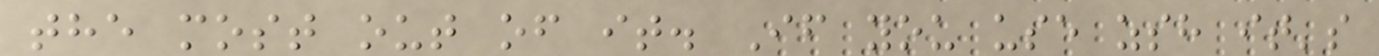the most out of it. If you use zsh it's
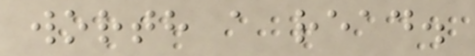worth a read.
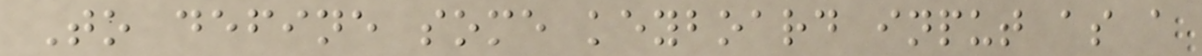To define some keyboard input as a
